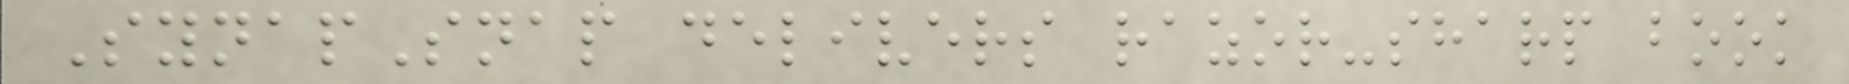SynapSnap delivers razor-sharp book
